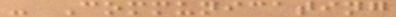- Communicating
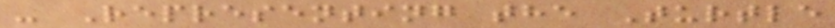- Representing the Turtle
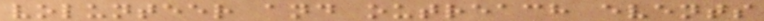volunteer and outreach events
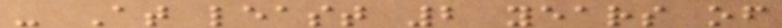- At least 2 years of
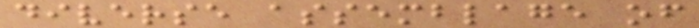diverse assemblage of
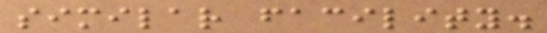similar facility.
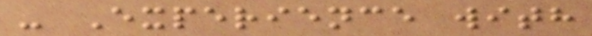- Experience with
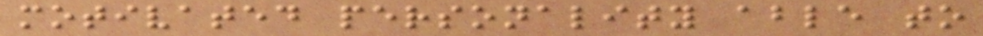motivated personality able to
